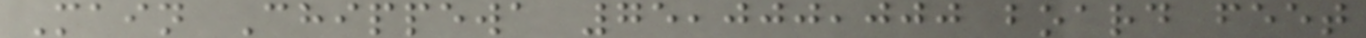Main Chippewa 75,000,000 board feet
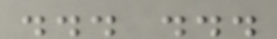... ...
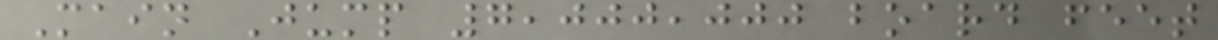Main Jump 7,000,000 board feet
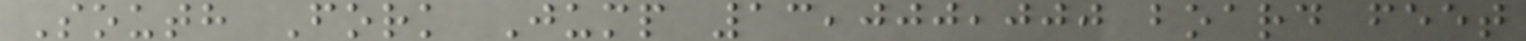South Fork Jump 13,000,000 board feet
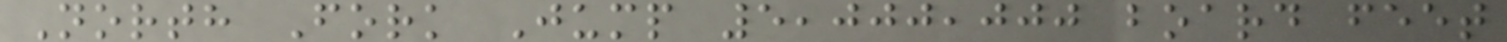North Fork Jump 5,000,000 board feet
